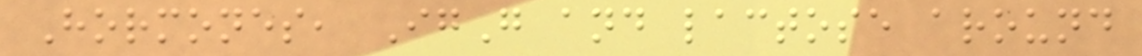Hormones, IgG and lactose around
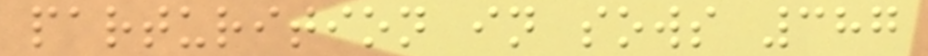parturition in sows 387
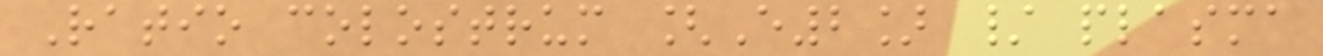Ratio colostrum [E2] / plasma
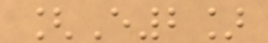[E2]
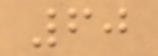60
